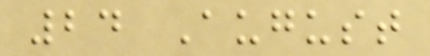24 August
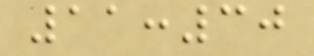11:30
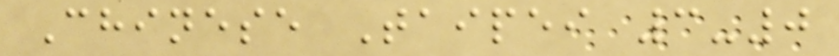Chinese Taipei 3-0
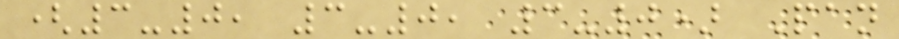(3-0, 3-0, 3-0) Pan
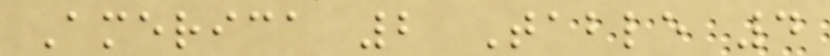America 2 Table 4
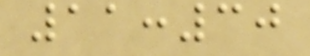11:30
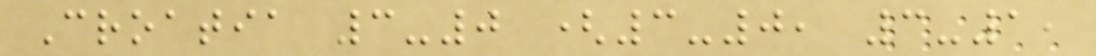Croatia 3-0 (3-0, 3-1,
